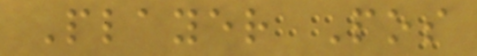Player Pos
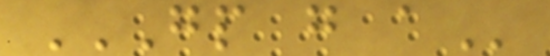GP G A
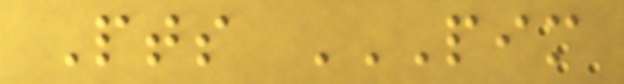Pts PIM
